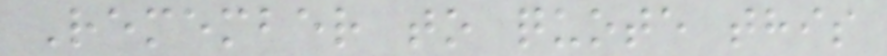Remember to quote this
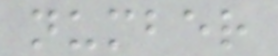number
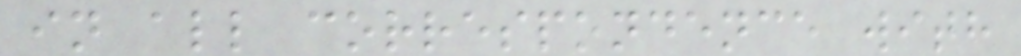in all correspondence with
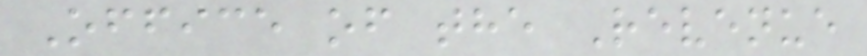Office of the Revenue
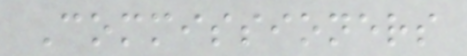Commissioners
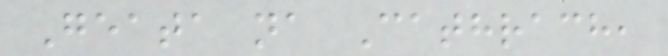Geata na Cathrach,
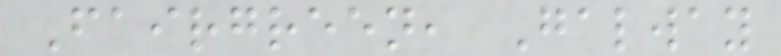Fairgreen, Galway
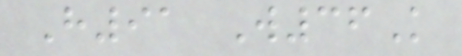H91 W36K
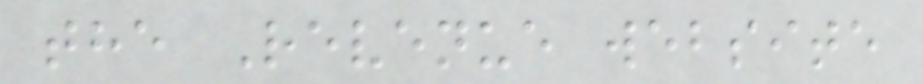the Revenue website
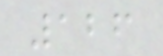126
